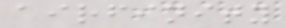airfinity
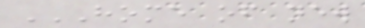HOME OF NEW
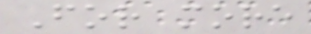For more
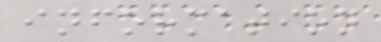information
